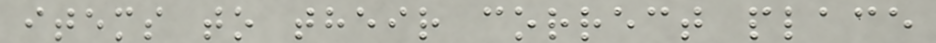items to their correct place
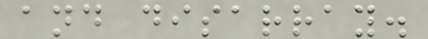and disarray.
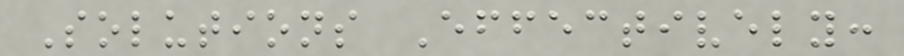Solutions Effectively:
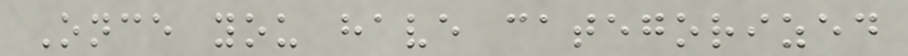Once you have categorized
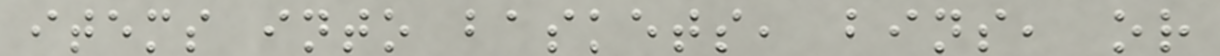items into baskets, bins, or
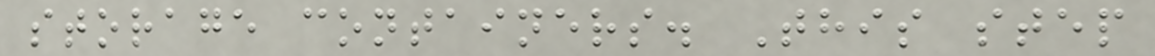storage containers. This step
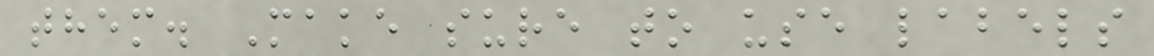them. Make sure to use labels
